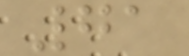71
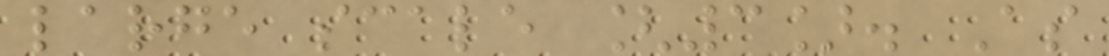large scale [3]. As
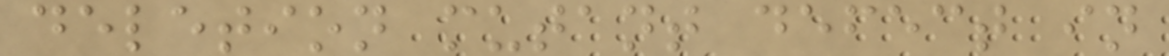deletion mutant defect in
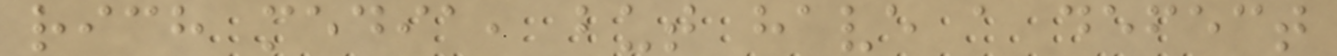rich media, but have a defect
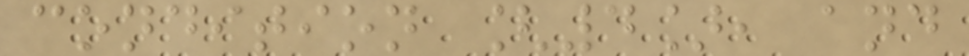condition [4], and
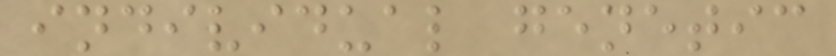individual genetic
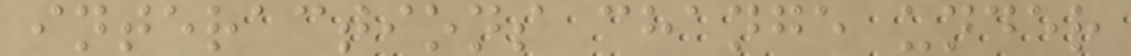interactions change under
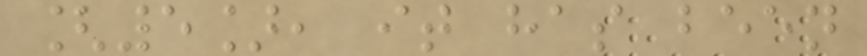[5], it has been
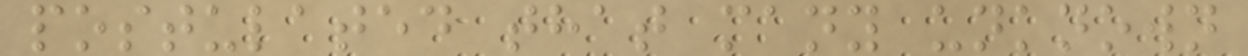postulated that many unknown
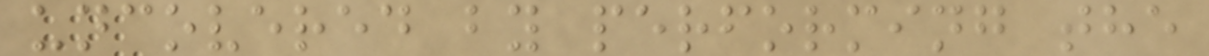uncovered by performing the
